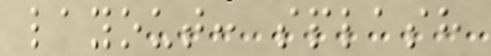layout: splash
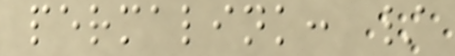permalink: /
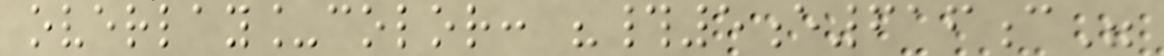overlay_color: "#5e616c"
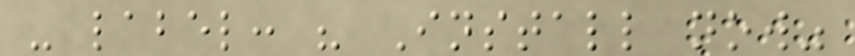- label: " Install now"
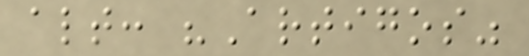alt: "Artigos"
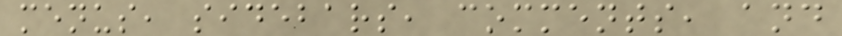menus, sidebars, comments, and
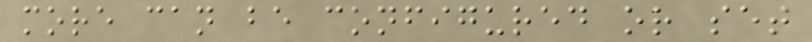more can be configured or set
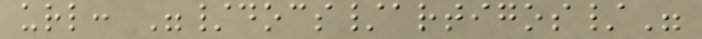url: "/docs/artigos/"
